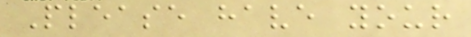Please have your
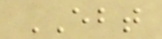EBT
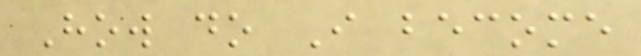How do I become
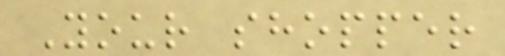Your shopper
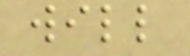will
